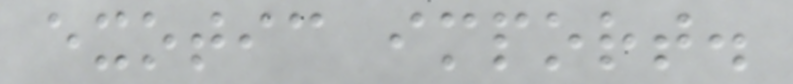exotic import.
